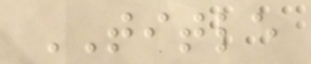TITLE
